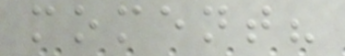moment?
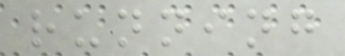running
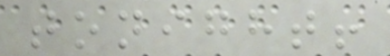tonight!
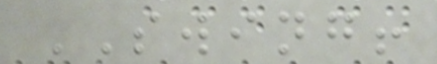SWING!
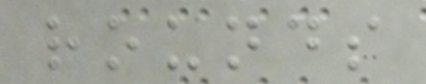rounds
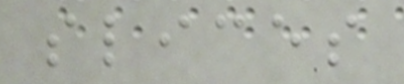slices
